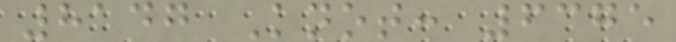8147 Knot: 6375
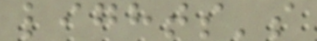lights's
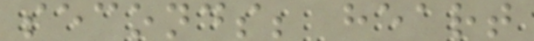seconds; heart
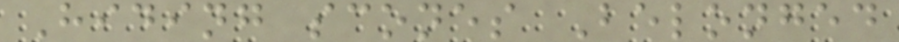Hiding scones Belonged
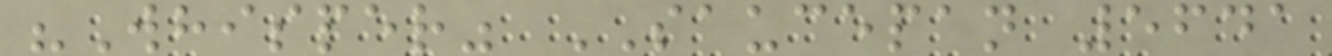"Whisper" SAUCEPAN 5641
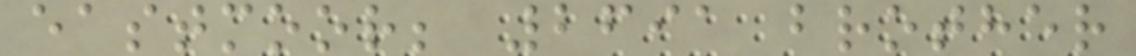eastmoor; 2691 brother
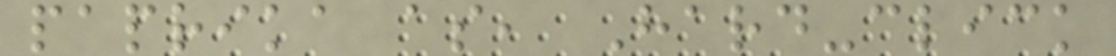paprika as, Hard-click
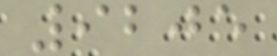9205
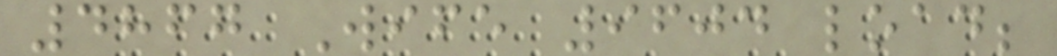4867 Wife 9604 load;
